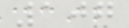107
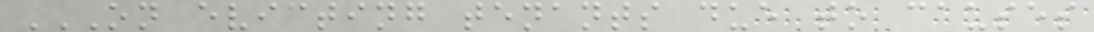ON EVICTING TENANTS DUE TO CAUSES
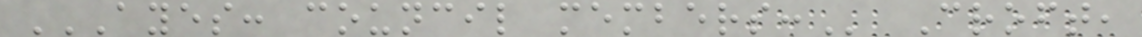AYES: COUNCIL MEMBERS: Croft,
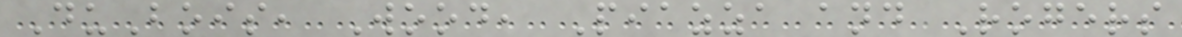DuBois, Wood, Piazza and Rogers
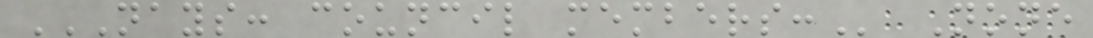NAYS: COUNCIL MEMBERS: None
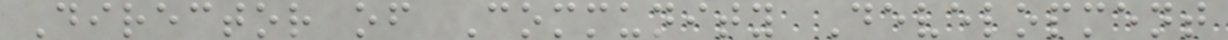Director of Community Development
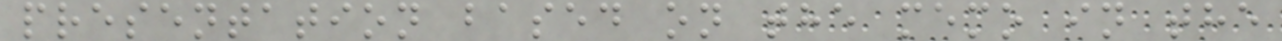presentation based on the memo in the
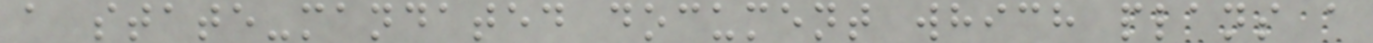a state-mandated document which plans a
